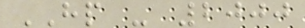HP - 2000
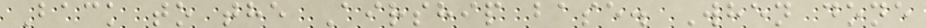Back to the Airship base. When done
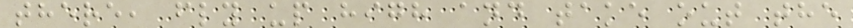there, fly up high and take out the
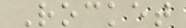Rocket
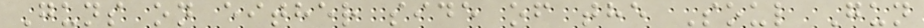Guns on either side of the Soul Gun
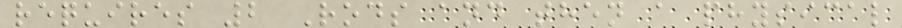requires 2 Rods and then a physical
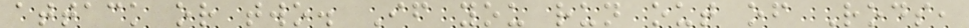attack or two. If you run out of Rods,
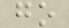go
